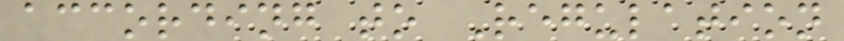according to Regulation
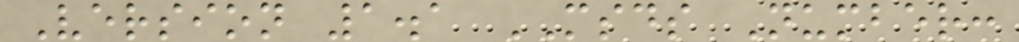Version 1.1 MSDS Number:
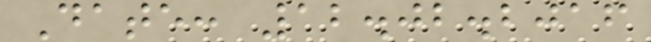Date: 12.02.2016
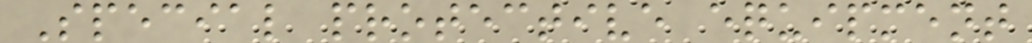Special protective equipment
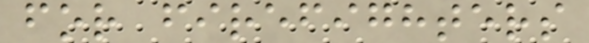for firefighters
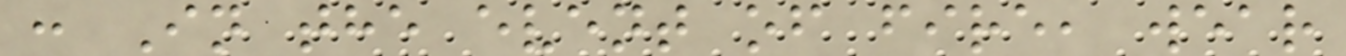: In the event of fire, wear
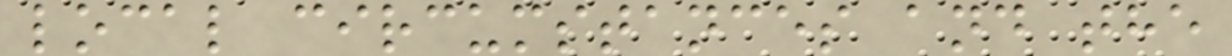local circumstances and the
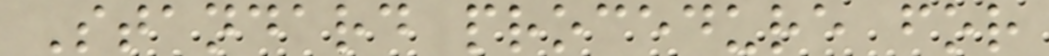Standard procedure for
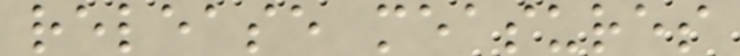release measures
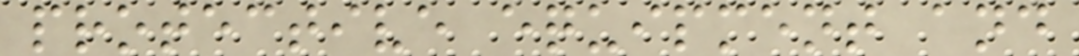protective equipment and
